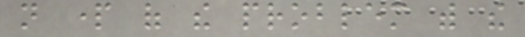not part of the problem with the
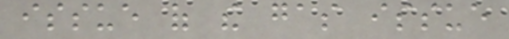issue of the gas issue
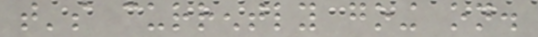that's currently going on.
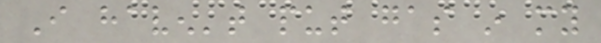I haven't put gas in my
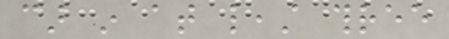car in at least three
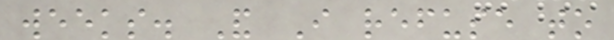weeks. And I refuse to
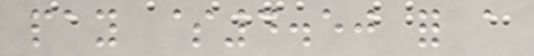pay $4.50 for a
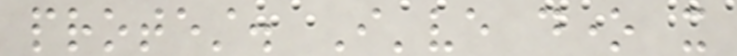protest. I've done it
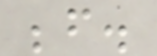before.
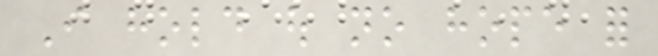I hold out no hope for
